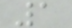1
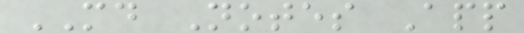MD Notes App
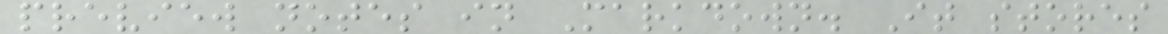preview notes in Markdown. It stores
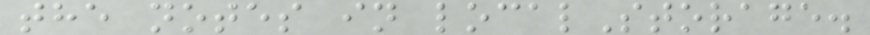the notes in localStorage.
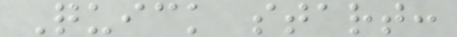Quick start:
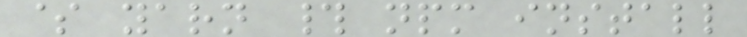$ yarn # npm install
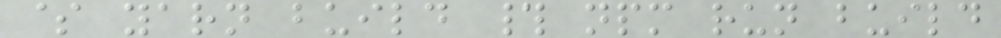$ yarn build # npm run build
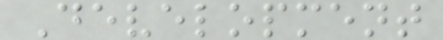Development
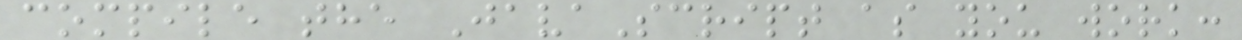compile the JavaScript as you work:
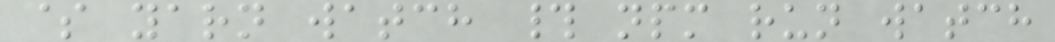$ yarn watch # npm run watch
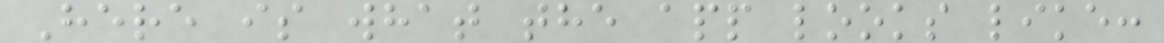Here is what the app looks like:
